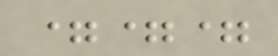===
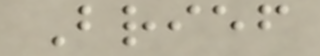Brief
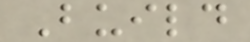Build
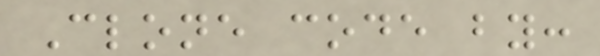Clone code by:
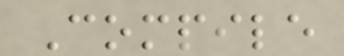Compile
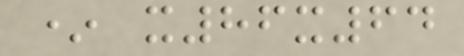* x86x64
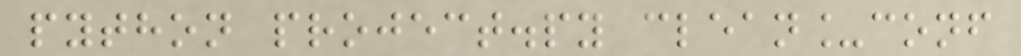python project.py clean_conf
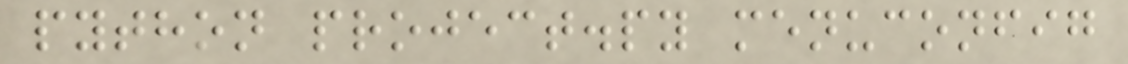python project.py menuconfig
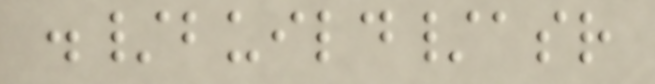./build/asr
